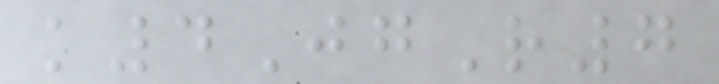k4JgR7
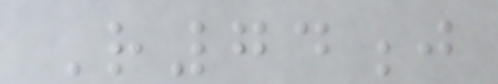R74j
